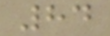84
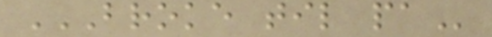BROKE TIL PA
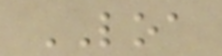LOA
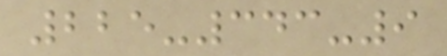225-343-9
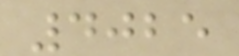4025
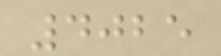4025
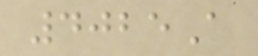4025A
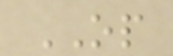OP
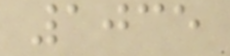1035
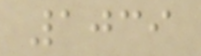1039
